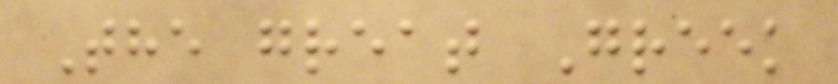The great Greek
